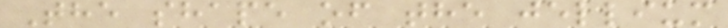The shape of the jellium
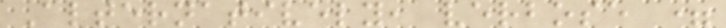Alternatively, verbose =
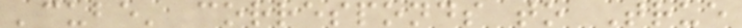'cube' corresponds to True
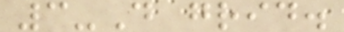3-D grid.
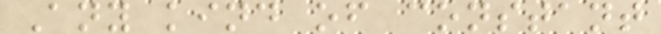Any kind of constant
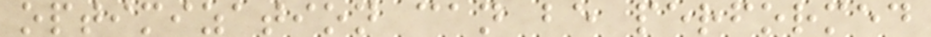optimization can be performed
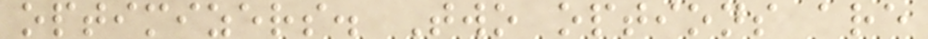optimizers. Two options are
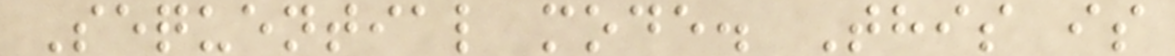Sequential mode. This is
